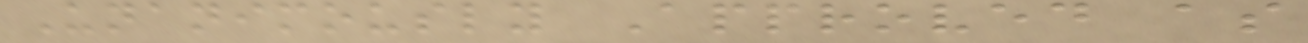Unanimously Approved as
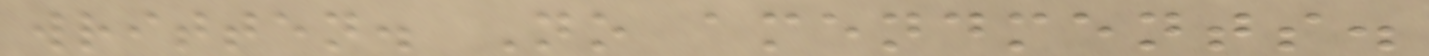written. No amendments.
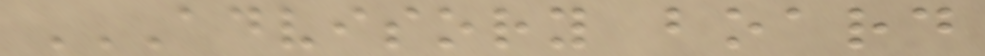ADVISORY BOARD
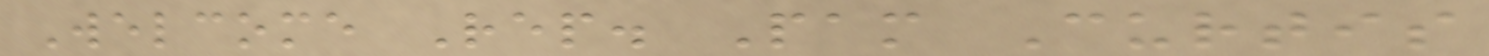Welcome Rep. Pam Curtis
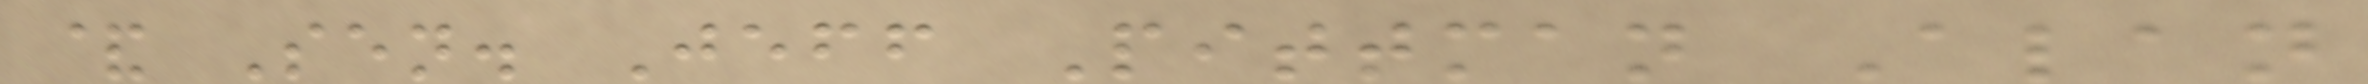& Sen. Jeff Pittman Alan
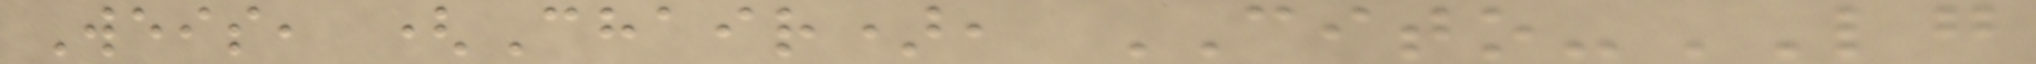Weis, (Chair), CITO-LG
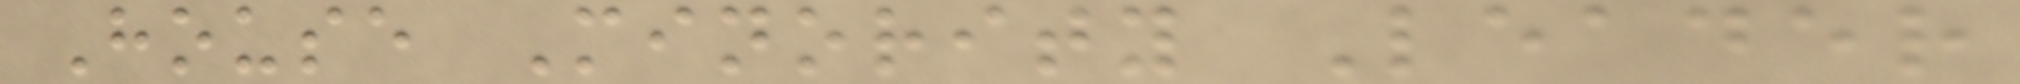House Minority Leader
